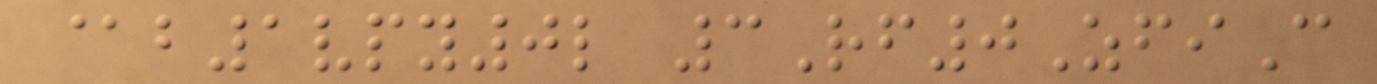@b1vpy0l 3Rf0ZfiC
